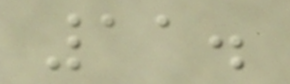11.
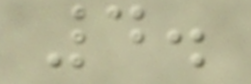4.
